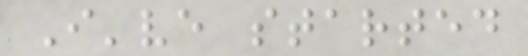I've started
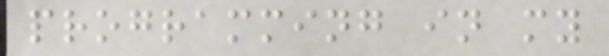programming in my
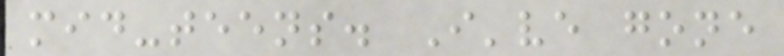mid-teens. I've gone
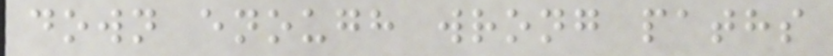down enough wrong paths
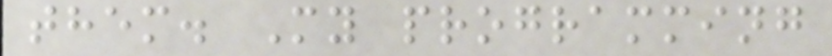them. My programming
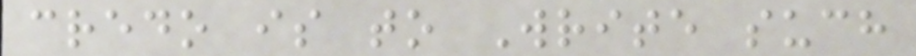credo is to Write such
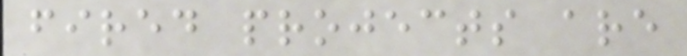fired projects are
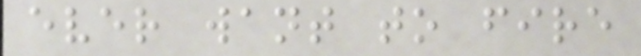ever want to fire
